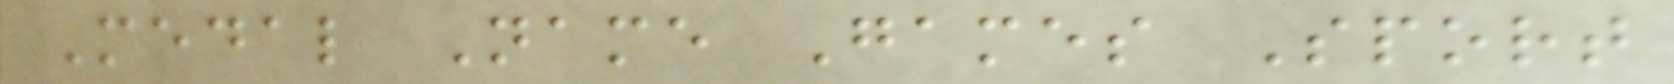Medal Name Games Sport
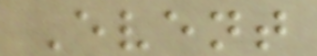Event
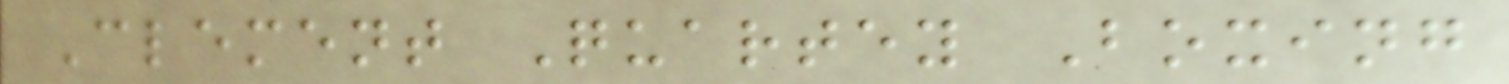Clement Quartey Boxing
